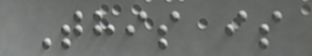This is
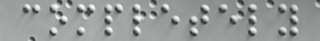completely
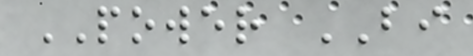POWER BI
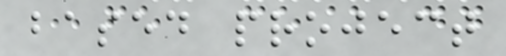based project
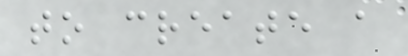to create a
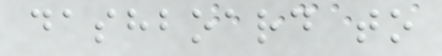dashboard to
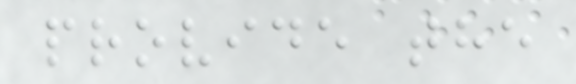provide the
